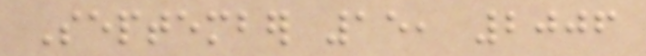September 15, 2006
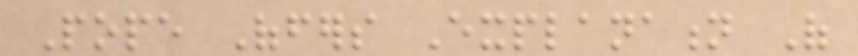Pope Offers Explanation Of
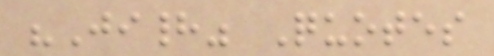"Jihad" Quotes
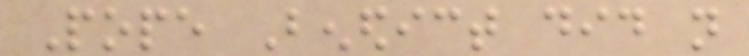Pope Benedict did not
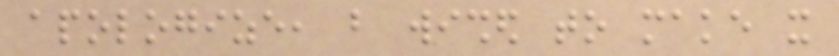apologize, but wished to make it
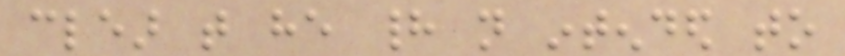clear that he had not intended to
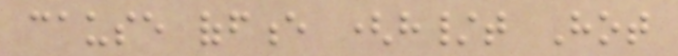cause offence (h/t Hot
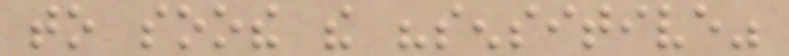to soothe the "sensitive"
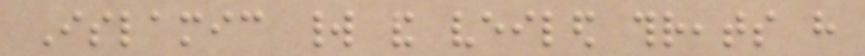Islamic world and veiled threats have
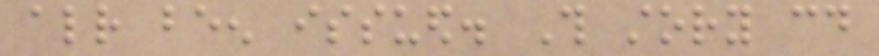already been issued. This story could
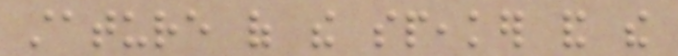stature of the speaker and the
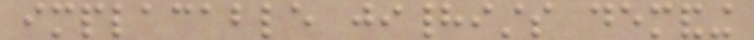implacable jihadists demanding
